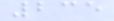235
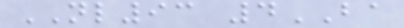NL93 4BA
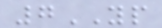7YP
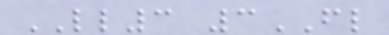LL3 3FL
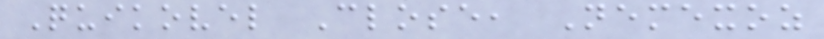Quikovel Close, Nemexoz
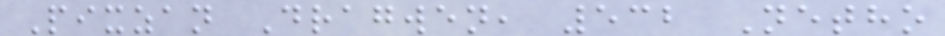Pixzan Dragwen, 532 Netho
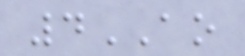4AO
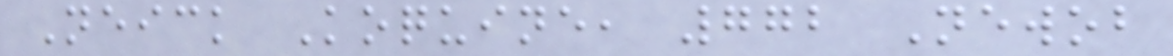Neick Koquine, 772 Newob
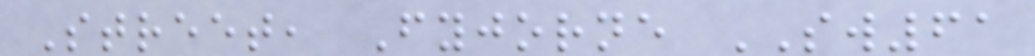Street, Fyjorne SW61
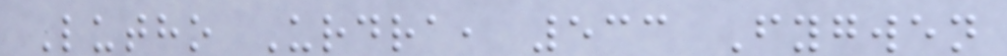Lutho Urdra, 533 Fygwen
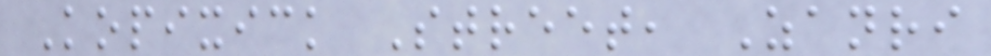Kopixick Street, Zanri
